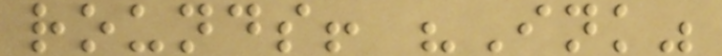rounds! "Ink"
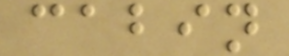cabin
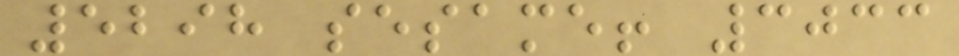5298 sesame! 3033
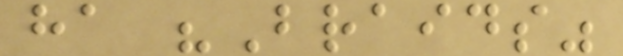ha "Braids"
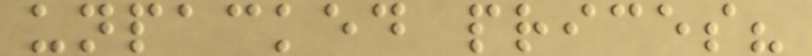unpacked prices?
